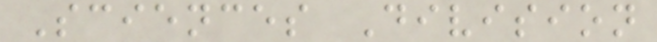Sciences Division
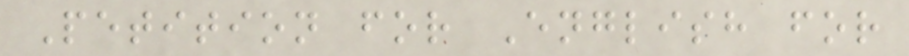Petition for English for
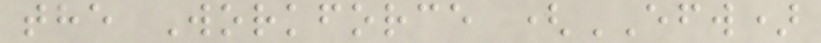the Workforce (EFW)
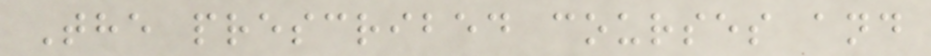The prescribed courses and
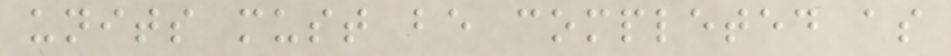units must be completed as
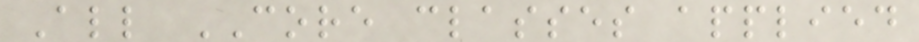All CORE classes applied
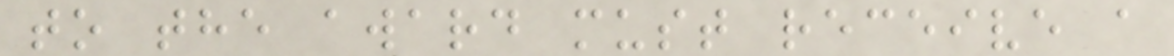to the award must receive a
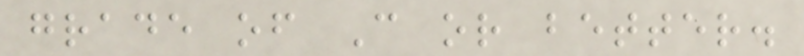grade of C or better.
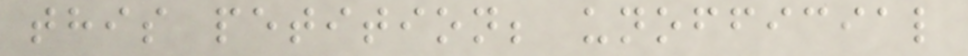this petition; unofficial
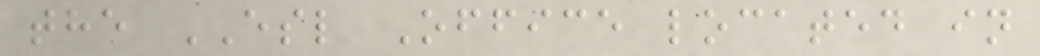the ESL Office located in
